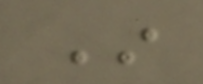In
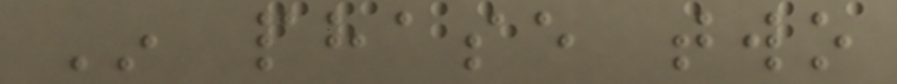In phase two
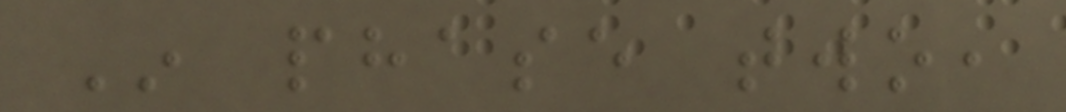In phase two,
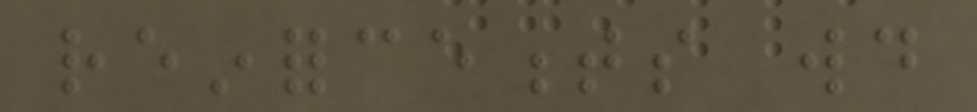reinforcements would
